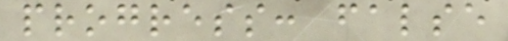progress: false
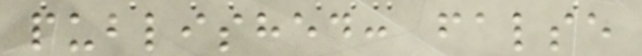published: false
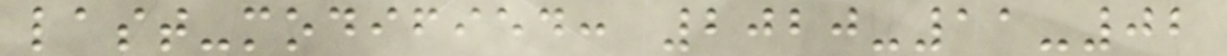last-modified: 2020-11-02
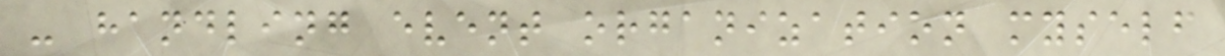- handling event organization myself
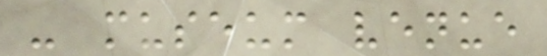- museum venue
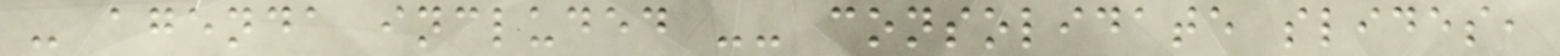- agenda included -- consolidate slides,
